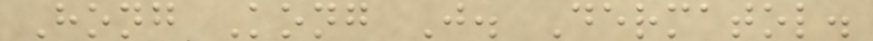Hong Kong J. Dermatol.
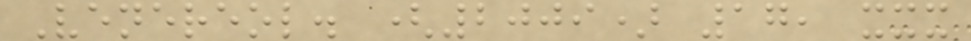Venereol. (2009) 17, xxx
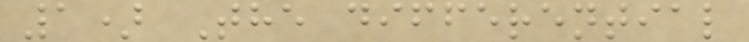1) The differential
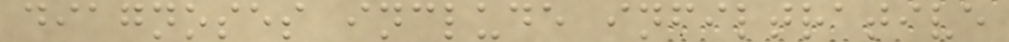diagnoses include infiltrative
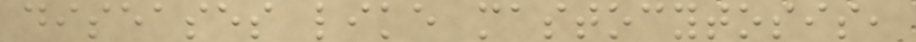diseases like mastocytosis,
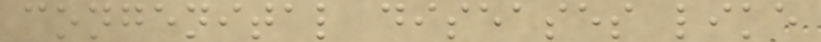congenital diseases like
